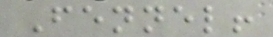Fennel!
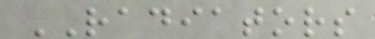RADIATORS
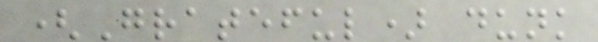(Grateful) dunk
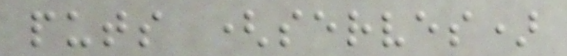puts (serves)
